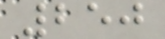250
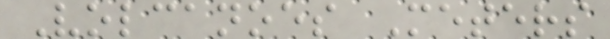Volcanoes Meters
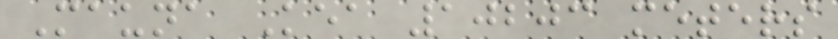Mauna Kea 10203 meters
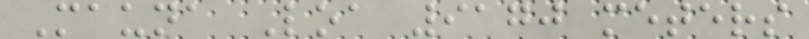Mauna Loa 9170 meters
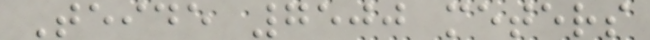Teide 7500 meters
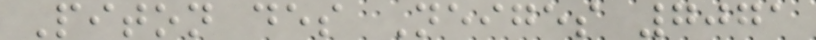Piton des Neiges 7071
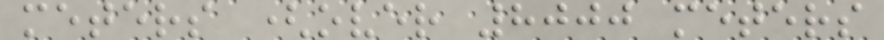meters (over 8000 meters
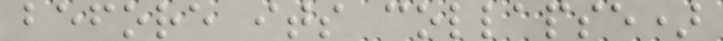before its collapse)
